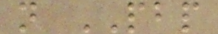n PBP
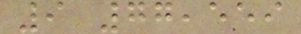9 77,559
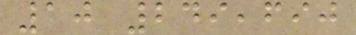10 249,690
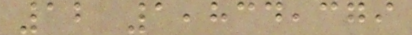12 1,834,379
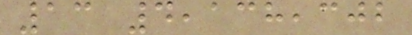13 4,138,302
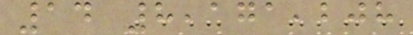14 8,171,208
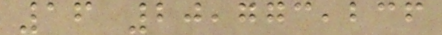16 20,773,236
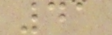41
